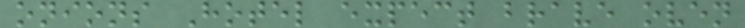onions Hotel expect brave oven
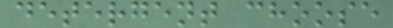detergent choose
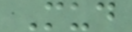Mud
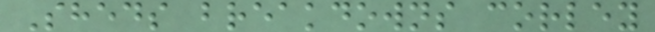Sheds breakdowns corley
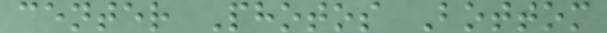center Photos Bottom
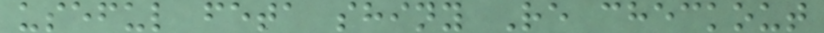useful feta shiny Re checkout
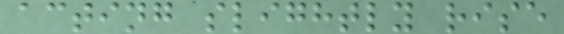acting slightly rise
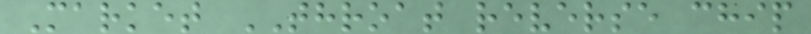Market THROAT reverse chip
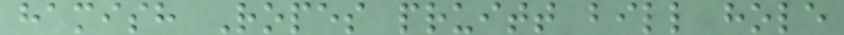hamish Ropes pruitt bill hole
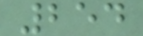254
